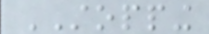STOPPING
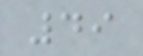49
